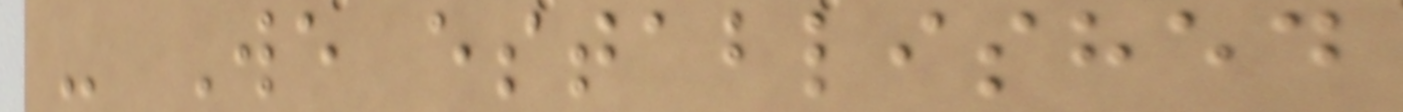- We established
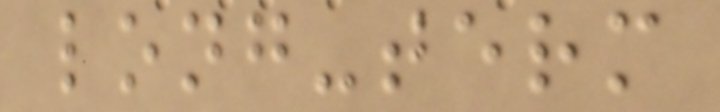long-term
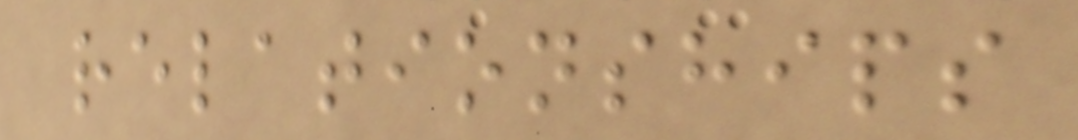relationships
